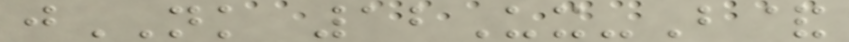jNK 12Ux-B&
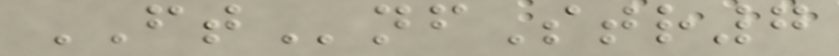FTnfStr7
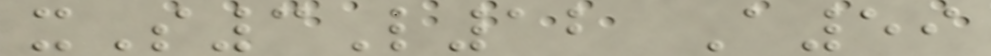xS3L12 A59
